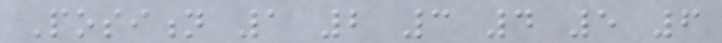Position 1 2 3 4 5 6
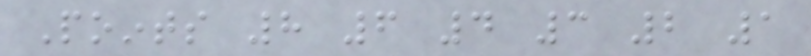Points 8 6 4 3 2 1
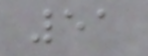51
